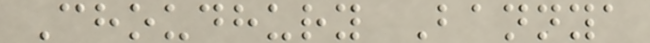Choudhury Bannya
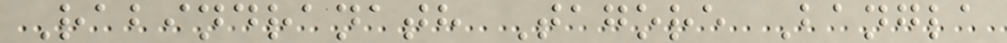Rabindranath Tagore Bangla
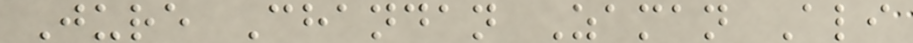Jure Chandan Zaman Ali
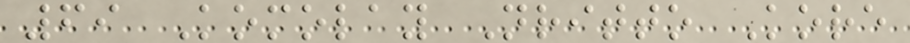69 Komolay Nritto Kore
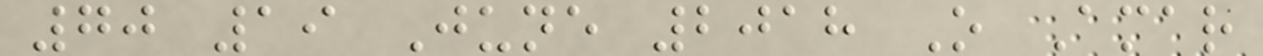70 19 June 2018 O Amar
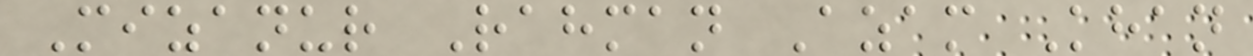Mizanur Rahman Azam Khan
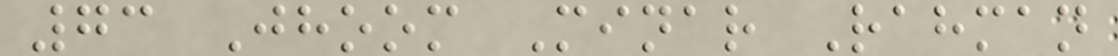73 Jhoom Minar Rahman
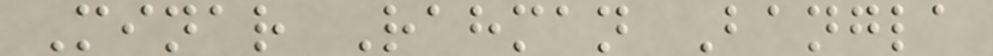Minar Rahman Bangla
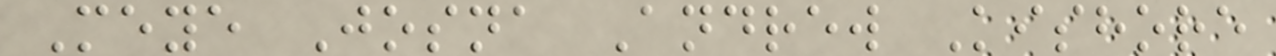Meye Josna Andrew Kishore
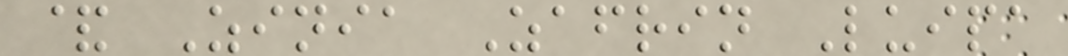& Zinia Zafrin Luipa
